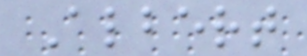Albert
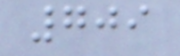709
